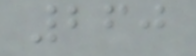260
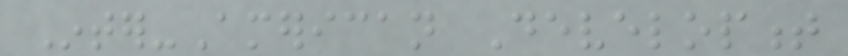Inter-American Development
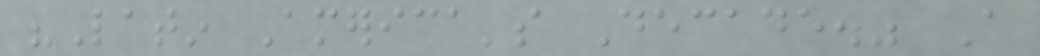"Latin America's Decade." A
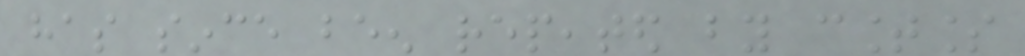has since been repeated by countless
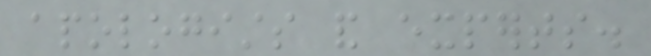apologists and experts.
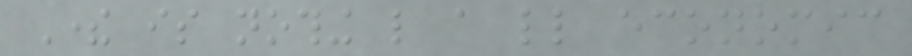There is nothing like a little economic
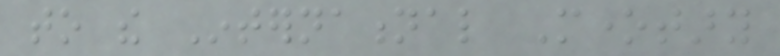to the International Monetary
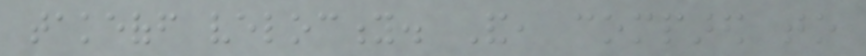takeoff velocity. And, compared to
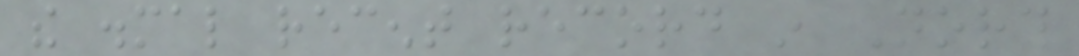the dismal recent record in North
